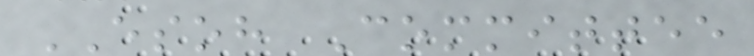ESOH Committee
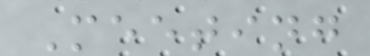Meeting
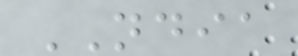NDIA
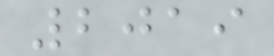2019
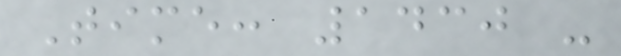Time: 1430 -
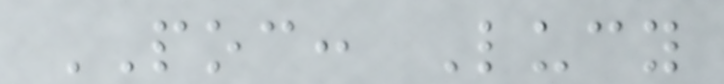POC: Lucy
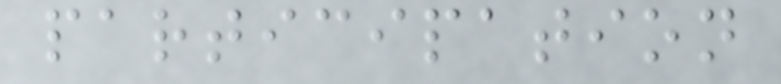participation
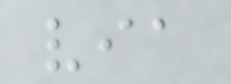via
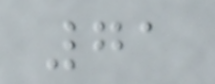71
